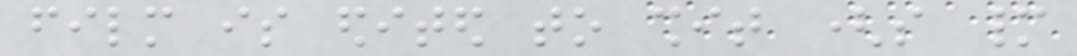film is edited to shit (so many
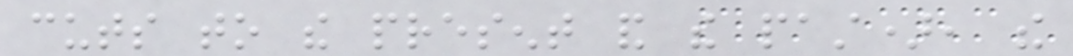cuts to the present and the past), the
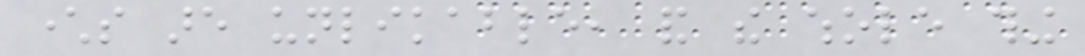characters are unlikable, and the whole thing
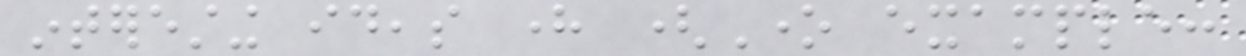interesting ideas here (One example:
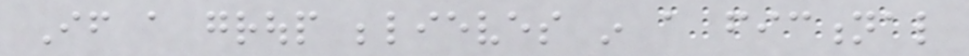If a group believes in a fictional
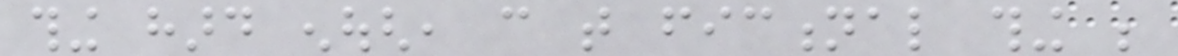thing hard enough, can that fictional thing be
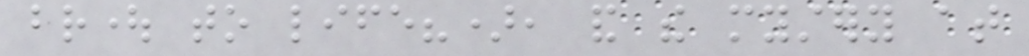brought to life?), and the mystery at
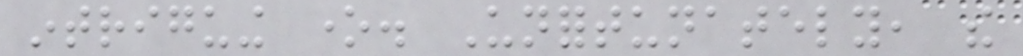intriguing one. Unfortunately, the
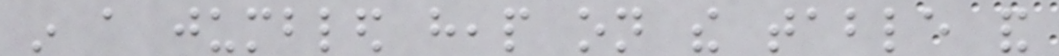in a jumbled heap on the table and
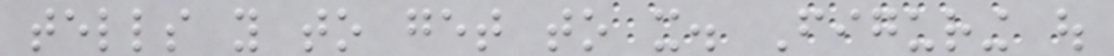tells you to get to it. Figuring out
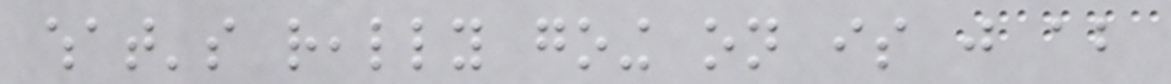what's really going on is just about
